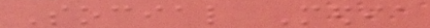Social Media
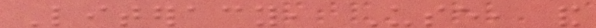Literacy, Use, and
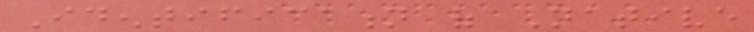Identification of Native
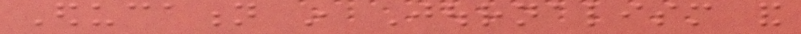Education in Journalism and
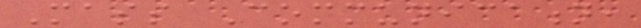Mass Communication,
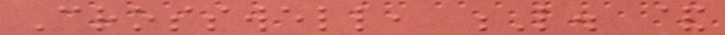Crosswell, L. &
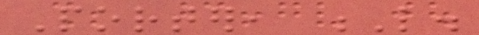Porter, L.
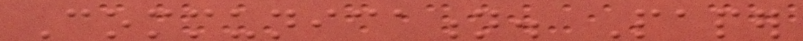Communication. Paper
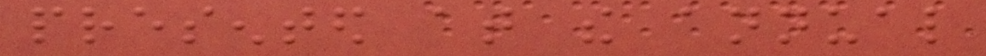presented at the annual
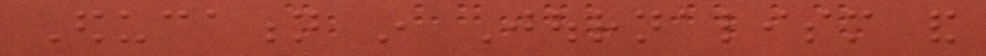Education in Journalism and
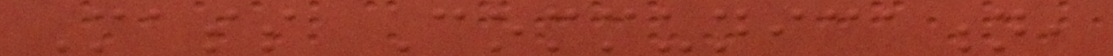Mass Communication,
